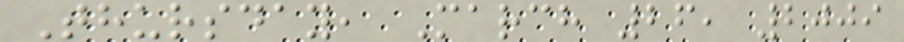Thursday, March 26, 2009
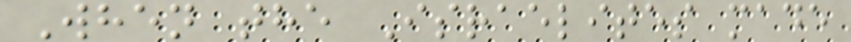When the Israelites made
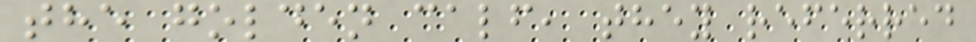the golden calf, they referred
